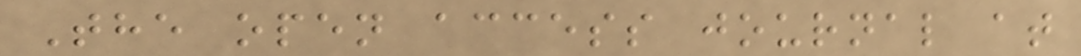The open access journal at
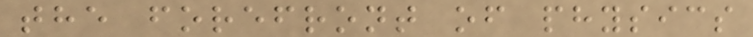the forefront of physics
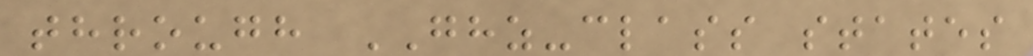through GHZ-class states
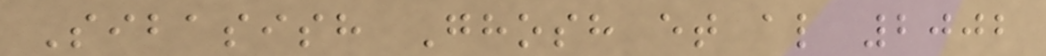Sibasish Ghosh et al 2002
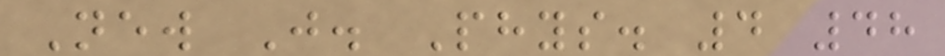New J. Phys. 4 48
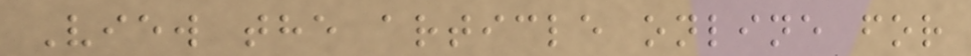View the article online for
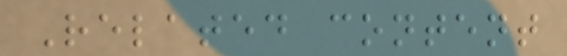Related content
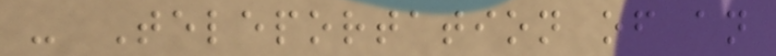- Teleportation of an
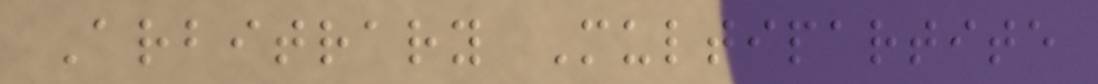Arbitrary Multipartite
